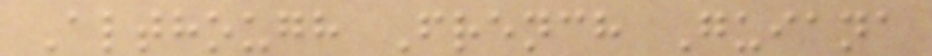Although French Guiana
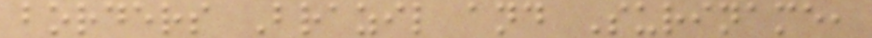borders Brazil and Suriname,
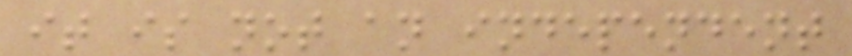it is not an independent
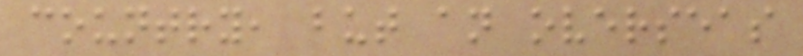country, but an overseas
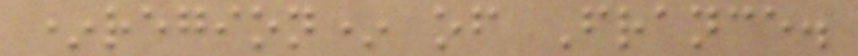*region* of France.
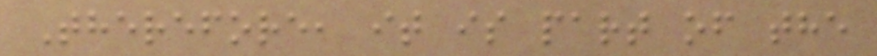Therefore, it is part of the
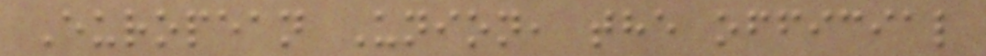European Union, the official
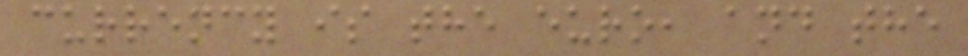currency is the euro, and the
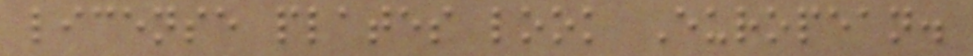license plates look European.
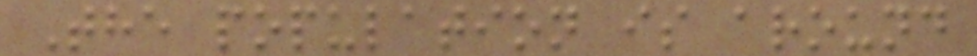The population is around
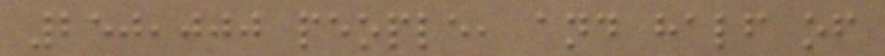250,000 people, and half of
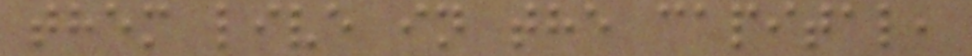them live in the capital,
